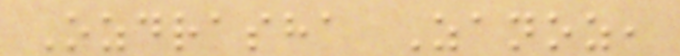Ozdrasha Zanoz,
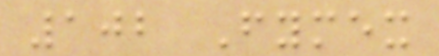102 Fymex
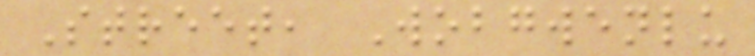Street, Wobgwenlu
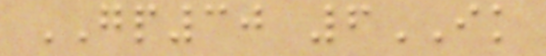GP30 6IK
